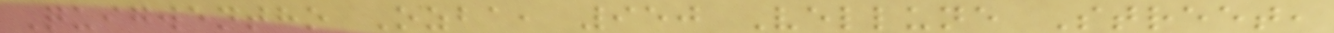Quigwentho Ozba, 950 Vellune Street,
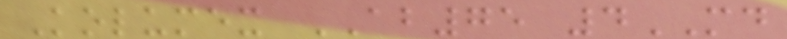Kolumex AB75 4MD
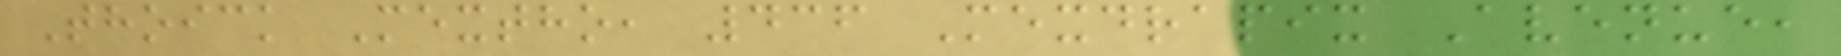Thoick Mextho, 436 Mexdrapix Avenue,
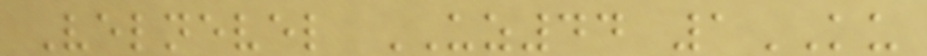Velnevel UZ44 1KU
